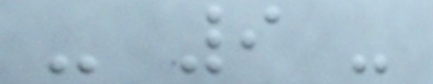- 9 -
